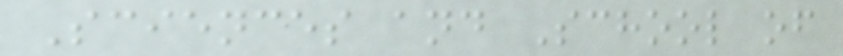Sciences and School of
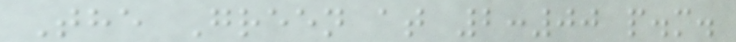The Green at 2:00 p.m.
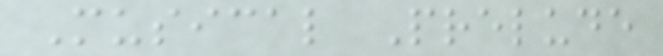Musical Prelude
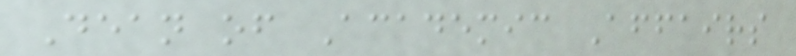Dean of Academic Affairs
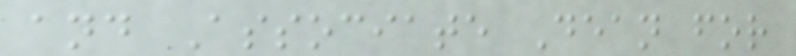and Associate Dean for
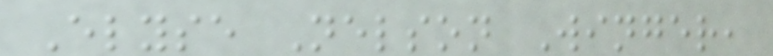Elyse Nelson Winger,
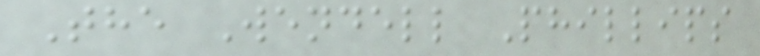The Wendell Phillips
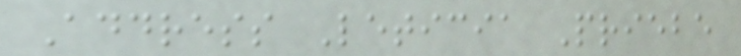Address Leticia Priebe
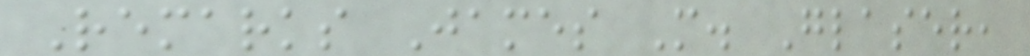Remarks James M. Glaser,
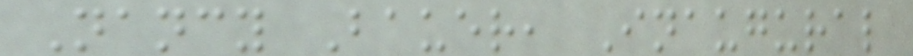Nancy Bauer, Inaugural
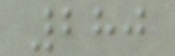280
